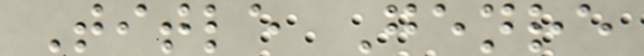Title Genre
